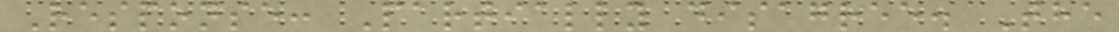Response: Partially disagree. The
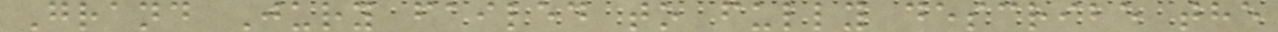Grand Jury failed to fully describe the
